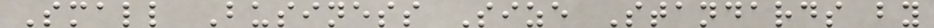Small Business Size Standards by
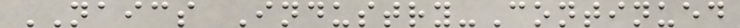NAICS Industry-Continued
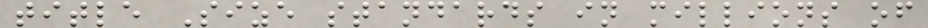title Size standards in millions of
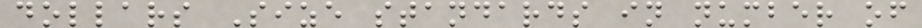dollars Size standards in number of
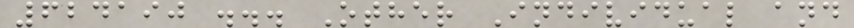624190 ... Other Individual and
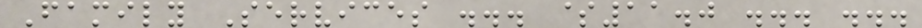Family Services ... $11.0 ... ...
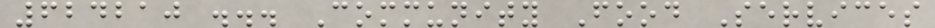624210 ... Community Food Services
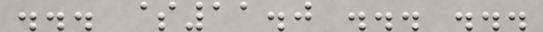... $11.0 ... ...
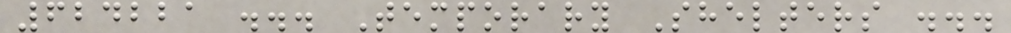624221 ... Temporary Shelters ...
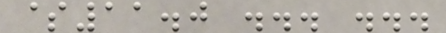$11.0 ... ...
